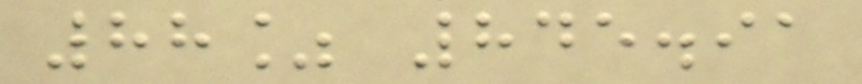88% 845.91
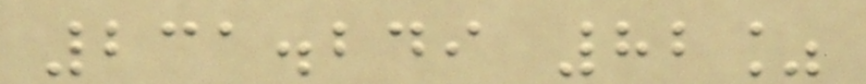231.249 82%
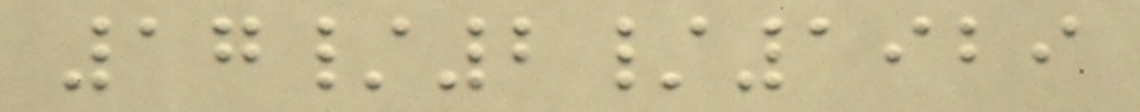17/2/1929
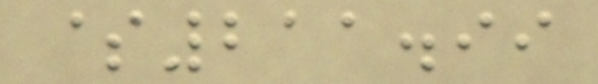$211.99
